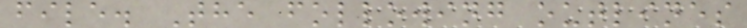file. The following outlines
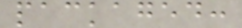packaged:
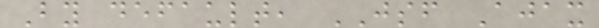By default, JSF Ajax
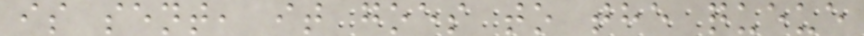is sent, it goes to the queue
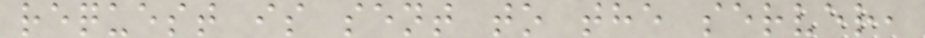request is sent to the server,
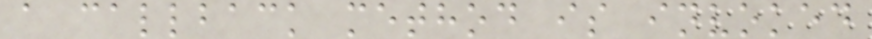a callback method is invoked
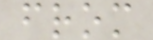from
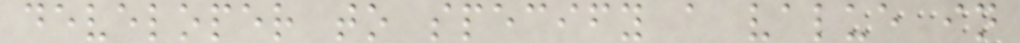developer to specify a value in
